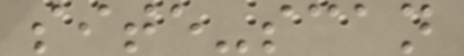site-scan
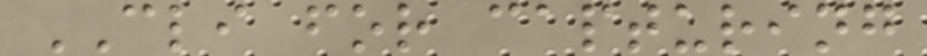CLI for capturing
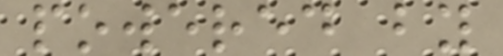powered by
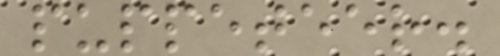puppeteer.
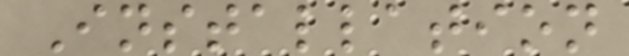Installation
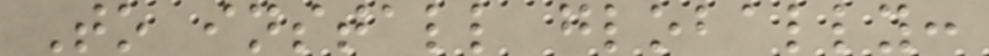To install globally:
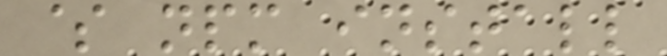$ npm install
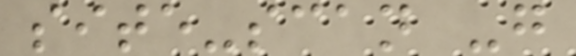site-scan -g
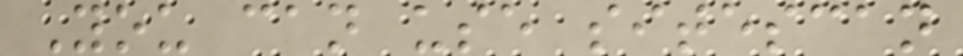You can use sitescan
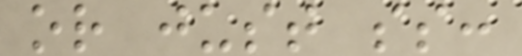or just ss:
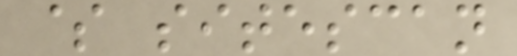$ sitescan
